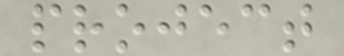project
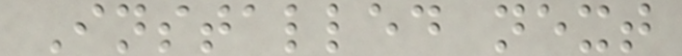Installed next
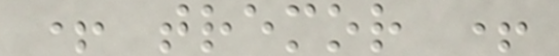+ tremor +
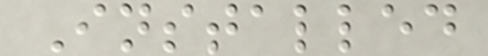Installed
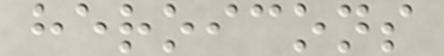heroicons
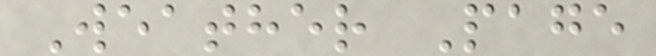Weather Page
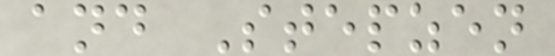and Stepzen
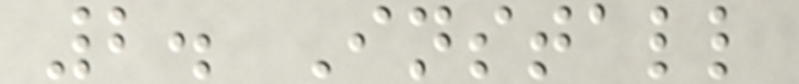2. Install
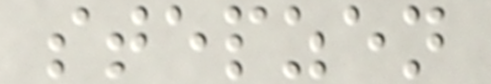stepzen
